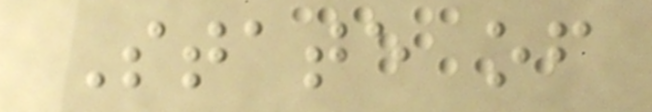State of
